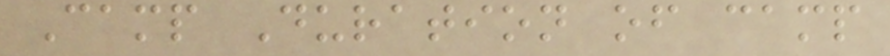Camp Duration of camp
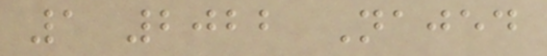1 2022 Najed
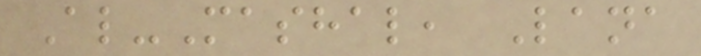Al-Mashal, Lana
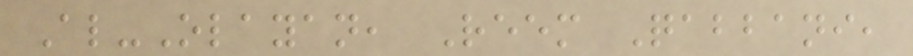Al-Olayan, Reem Qabbani,
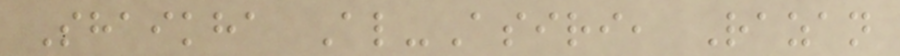Shaikha Al-Asiri, Razan
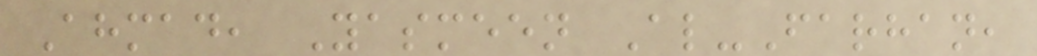Ahmad, Yasmeen Al-Farhan,
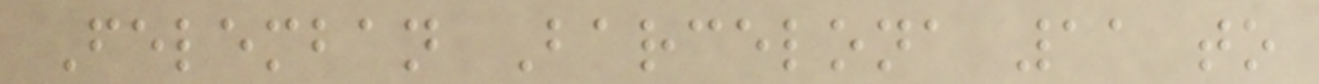Felemban Barcelona 11 to
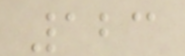123
